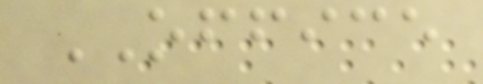OFFICE
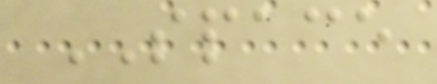SPACE
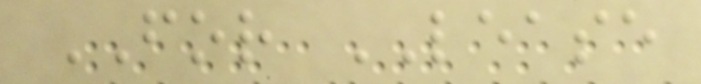FOR LEASE
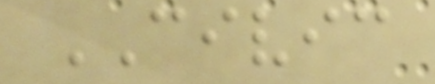CIVIC
